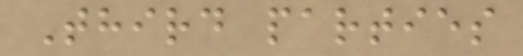Third parties
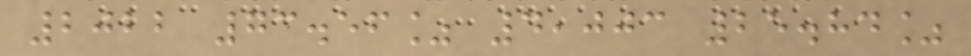2022 73.56% 4,003 25.84%
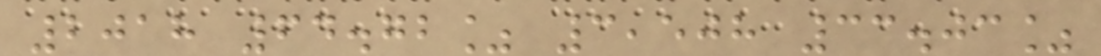2018 64.72% 3,508 33.03%
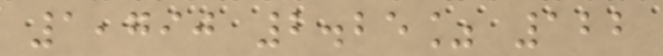1,790 2.25% 122
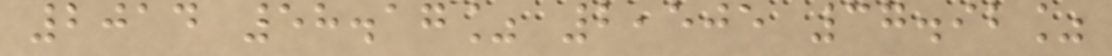2014 58.17% 2,505 37.92%
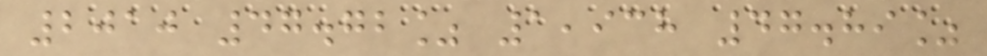2010 47.72% 1,938 47.89%
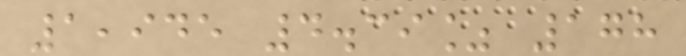1,945 4.39% 178
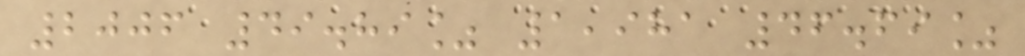2006 49.89% 1,981 46.69%
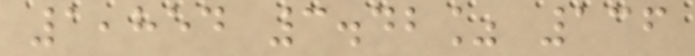1,854 3.42% 136
